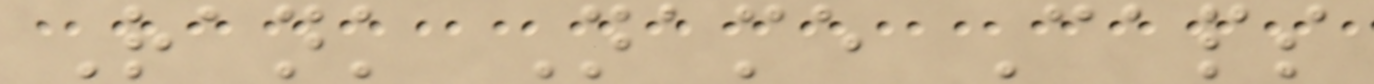Rank Name Caps
